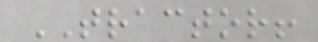TRACTOR!
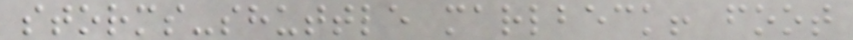storms-shuttle marlbeck! foot
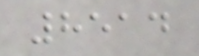8514
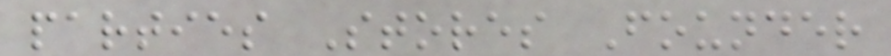parties Stores Founder
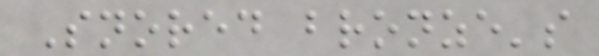Snored bronze's
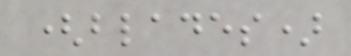(blades)
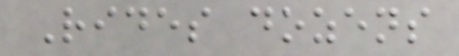Rides dozens
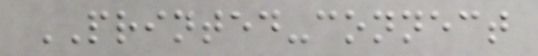PRINTED-connect
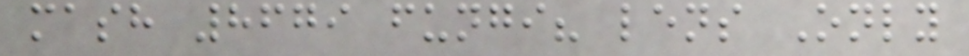mash 8679 fungi? lens Only
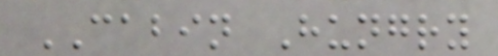CABIN Hungry
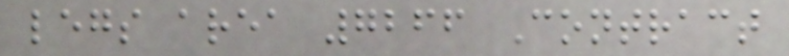legs area 7266 Contract
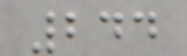244
